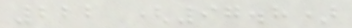222 (97.8)
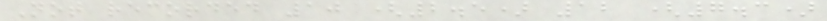Not recorded 10 (2.5) 12 (7.3)
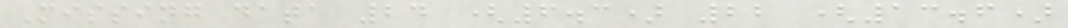Missing data 24 (6.3) 22 (13.6)
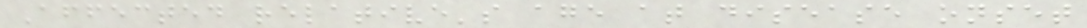Affected relative's age at disease onset
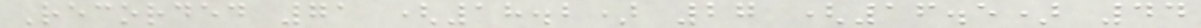Recorded 71 (18.2) 27 (16.5) 44
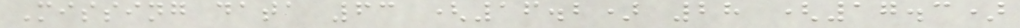Missing data 63 (16.2) 28 (17.3)
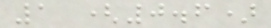1 (0.6)
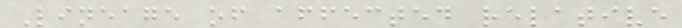Lineage of affected relative
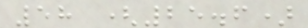58 (25.6)
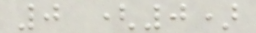0 (0)
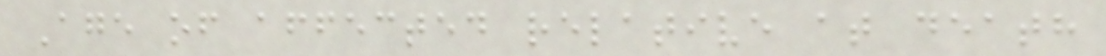Age of affected relative at death
